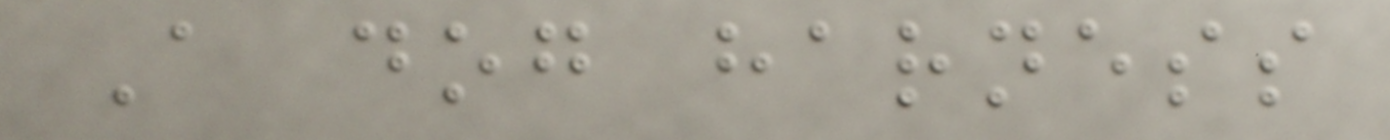A dog harness
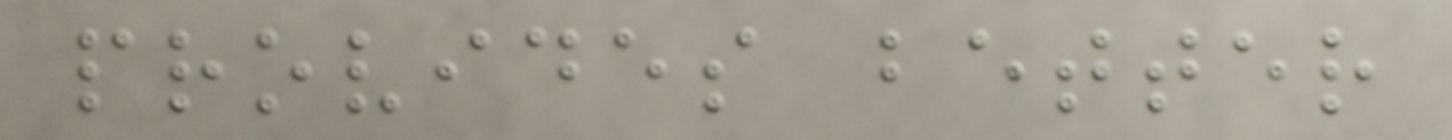provides better
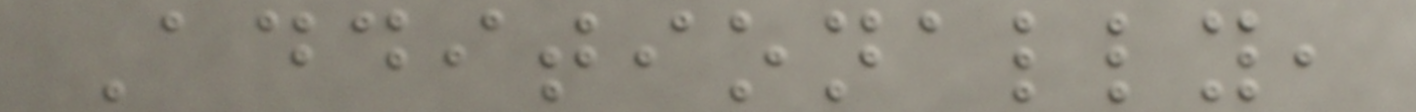Additionally,
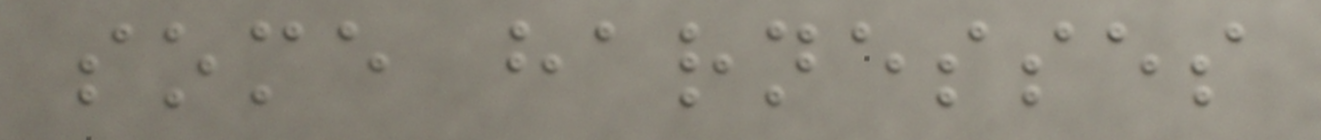some harnesses
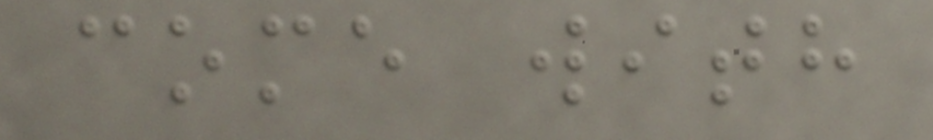come with
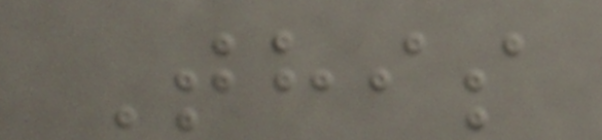This
